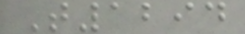T1294
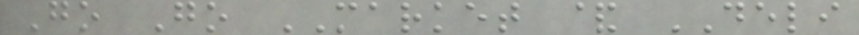Go Go MARKET & DELI
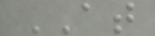AT
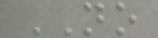NO
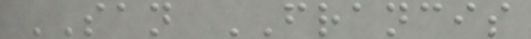SAN FRANCIS
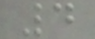4
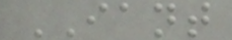IANT
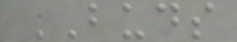BUDS
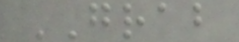GRAB
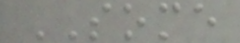SOME
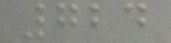724
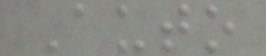Auto
